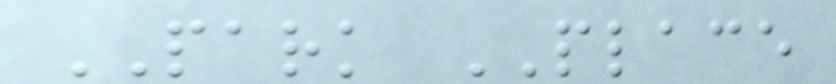PARK PLACE
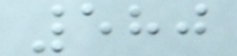580
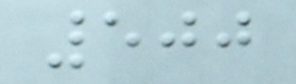500
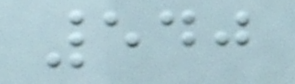540
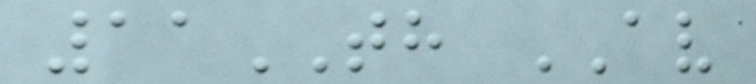11TH AV
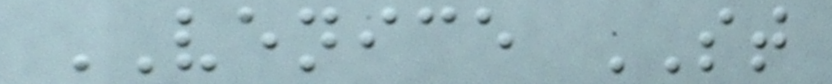VENICE ST
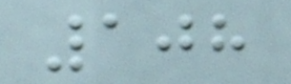108
